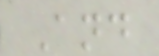And
